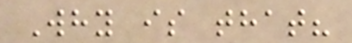Why is that?
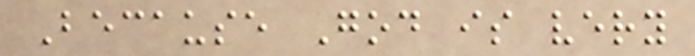Because God is very
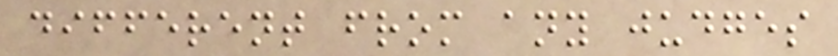different from any judges
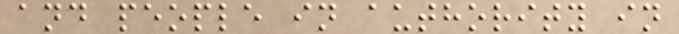and people in authority in
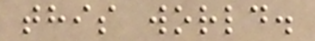this world.
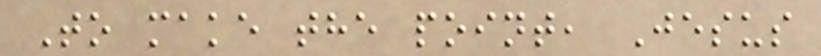To make the point, Jesus
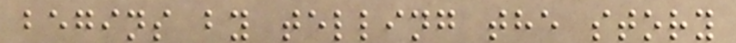begins by telling the story
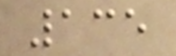135
